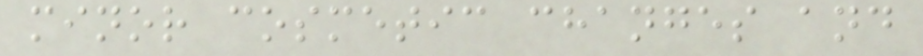minor cosmetic changes and
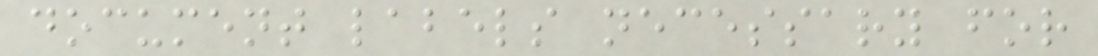document labels necessary for
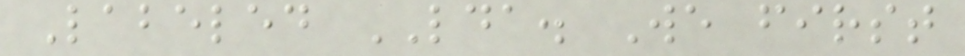Labeled LDA. We first
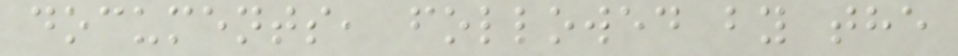documents, followed by the
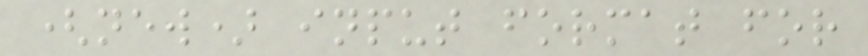(new) input format for
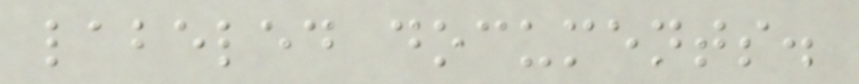labeled documents.
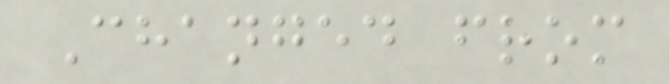Changed from
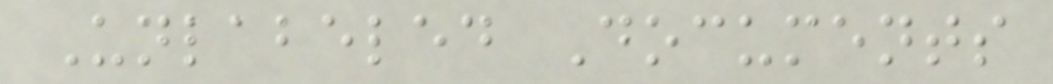Unlabeled Documents
